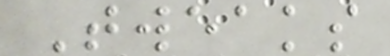Tweaks
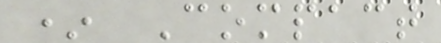* Compact
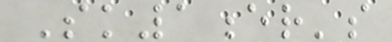Sk1er's
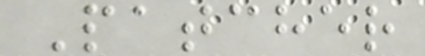Patcher
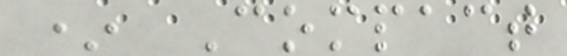* Compact
